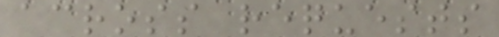across requests
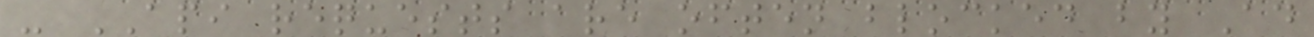- API requests are often blocked by Ad
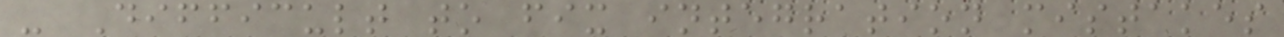- Difficult to fix integration mistakes
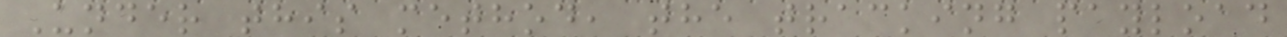Under this method, the tracking payload
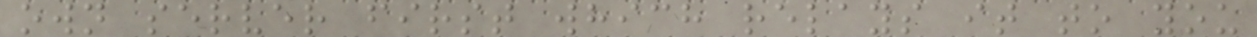own server first which relays it to you
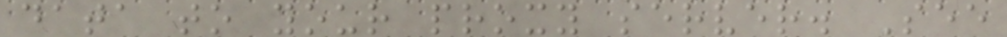data to your proxy server. See
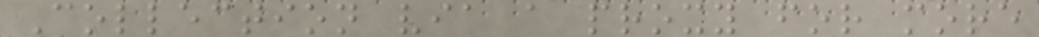Collection via a proxy for more
